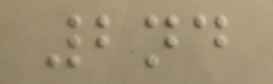2nd
